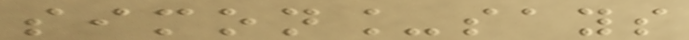simon_says
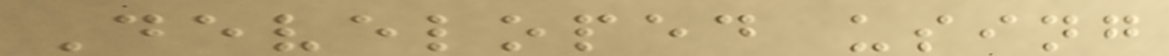Developed using
